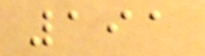191
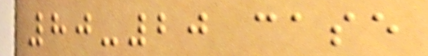80-20 case
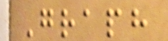Graph
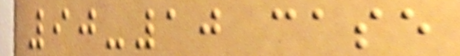90-10 case
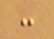:
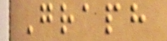Graph
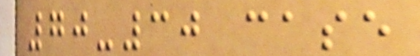70-30 case
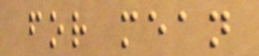for mean
